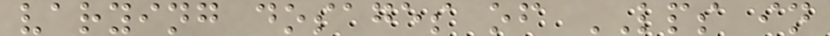varying dosages of LPS in
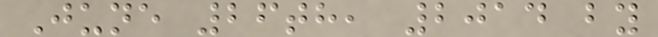June 26th, 2014 by
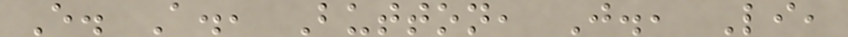E. A., Button, J., Li,
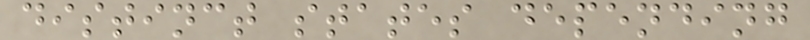distinct states depending
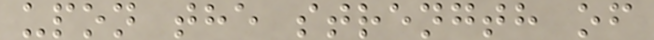upon the strength of
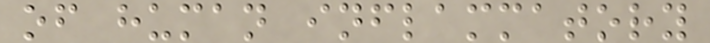of human inflammatory
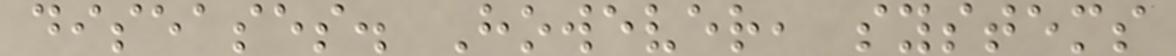diseases. However, systems
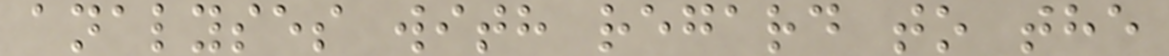analyses with regard to the
